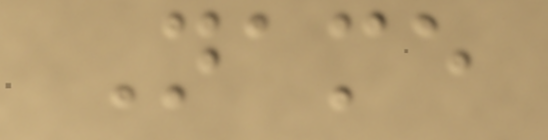Name
